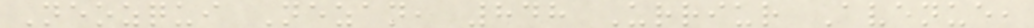Neozqui Nezan, 848 Urriur Avenue,
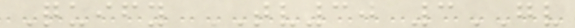Quify TV30 3GV
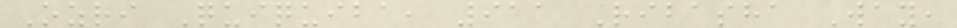Ozri Quiquiba, 911 Ribasha Way,
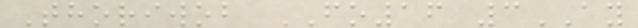Thoriwob FO16 3AY
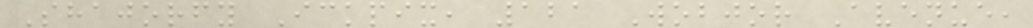Shajorfy Ickpix, 121 Wobjor Avenue,
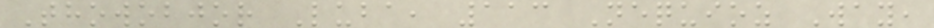Thowobjor Luba, 113 Nequioz Way,
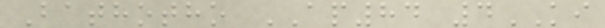Bathotho AP84 4KI
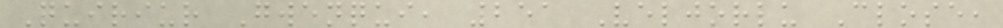Quiriur Gwenqui, 251 Veljorlu Close,
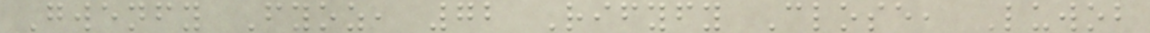Gwenfy Fyoz, 72 Rifyfy Close, Luwob
